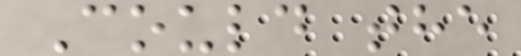Could the
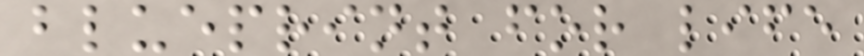blueprint for life
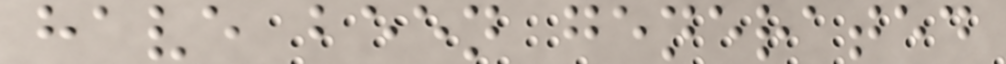have been generated
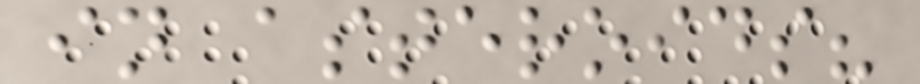in asteroids?
